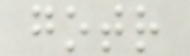gotr
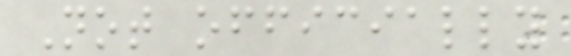Not officially
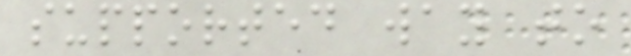supported way to
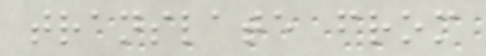translate from
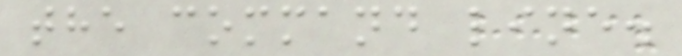the command line.
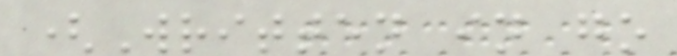(Written in go
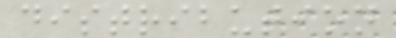distribution
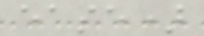ease)
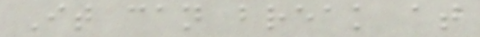It can break at
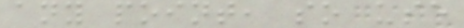any point, so use
